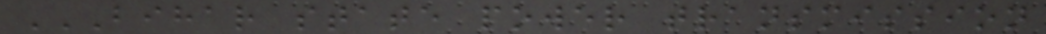BIHAR STATE POWER TRANSMISSION
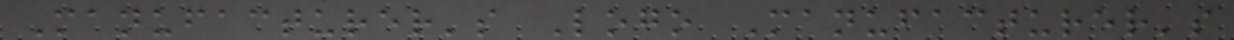Manufacturer's Logo Manufacturer's
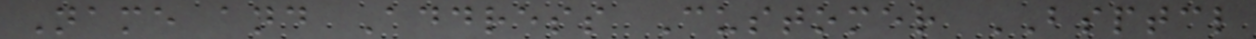Name and Address Customer BSPTCL
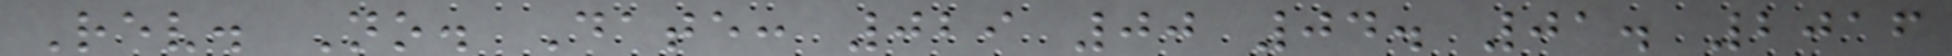Rev. No. Date: 029 00 04. 01. 2016
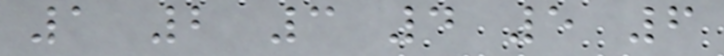1 2 3 4 5 6
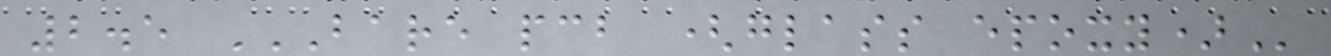2.5 BARE PCB (GLASS EPOXY)
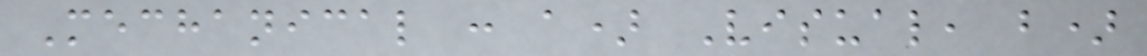Mechanical : a) Visual, b)
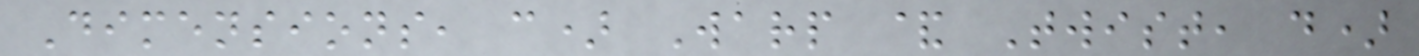Dimensions, c) Warp & Twist, d)
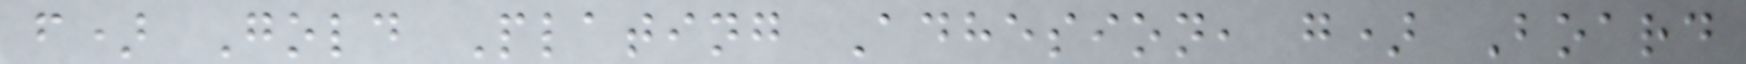f) Gold Plating Adhesion, g) Board
